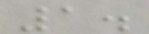1.
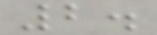2.
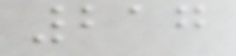217
